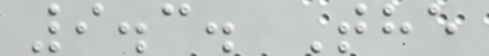9.3. The
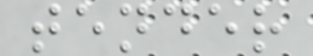tender
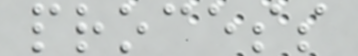process
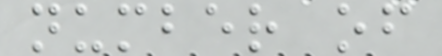number of
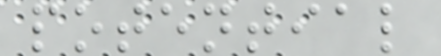potential
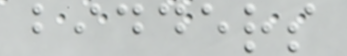bidders
